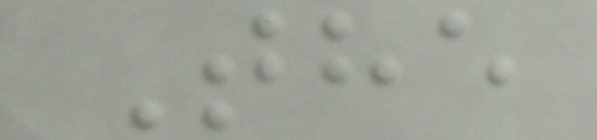The
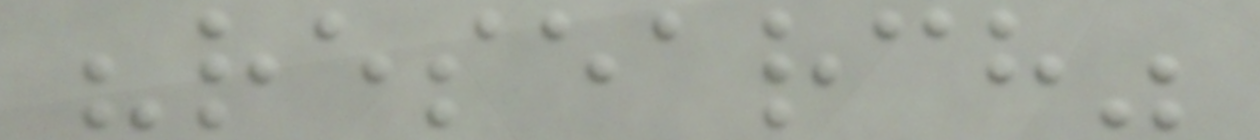"research"
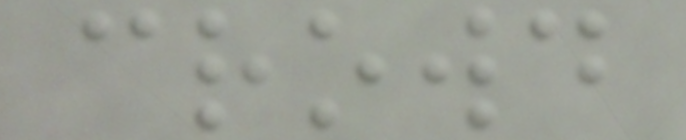crowd
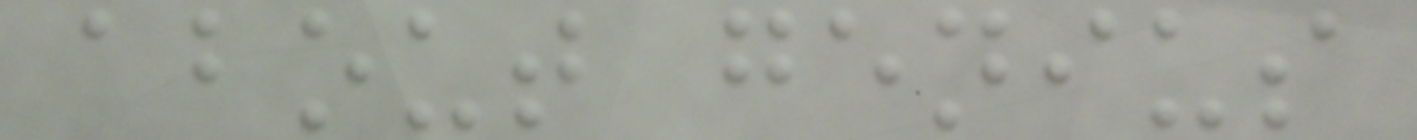about genius
